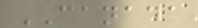CANADA
